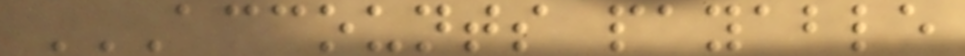ACCOUNTS PAYABLE
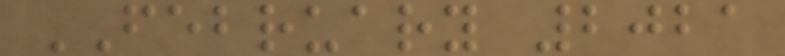FEBRUARY 2021
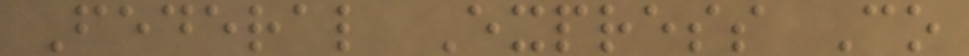Federal Express Co
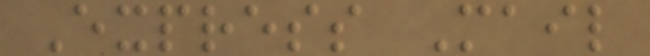Express Mail
